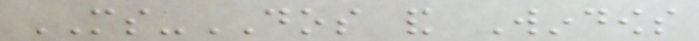MS-DOS and Windows
